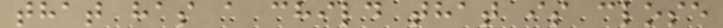that has a child that is close
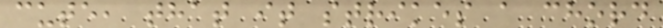cute, that it strikes a chord
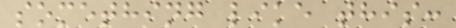something like this:
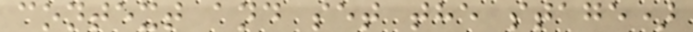context and set the stage)
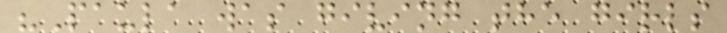"Paula was giving the girls
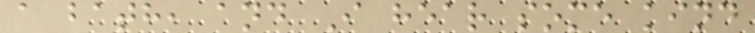a bath, and I hear some kind
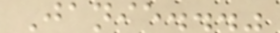Janie..."
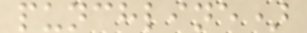punchline)
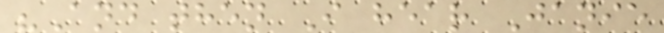"And then I hear Janie
